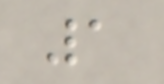1
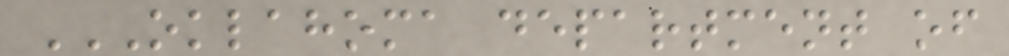OKLAHOMA DEPARTMENT OF
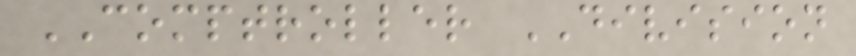COMPTROLLER DIVISION
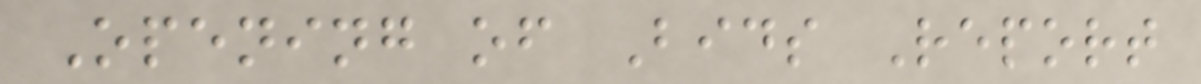Opening of Bids Report
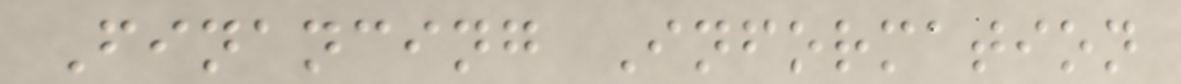Financing Information
